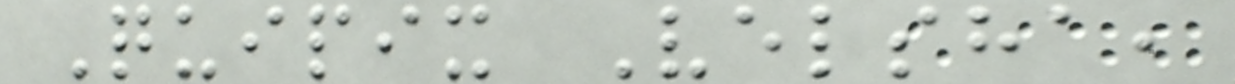Quipix Velsha,
